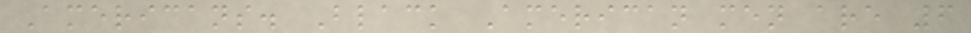Americans. Black American men are 6
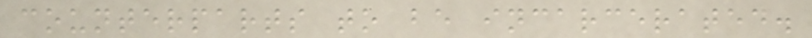counterparts to be incarcerated.
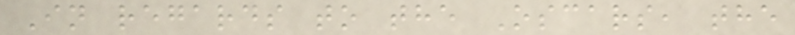In regards to the Oscars, the
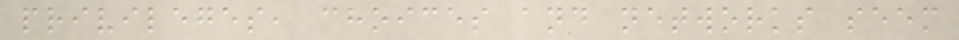privileges, choices and networks seem
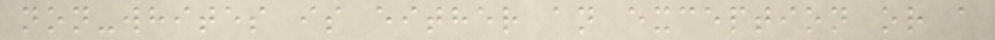non-whites is either an exception or a
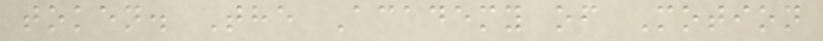token. The Academy of Motion
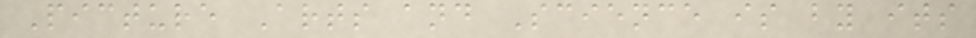Picture Arts and Science is by its
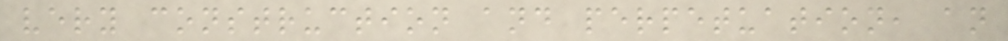very construction and perpetuation, an
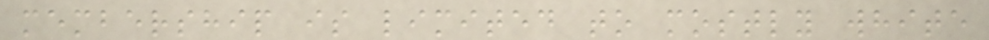membership is limited to mostly white
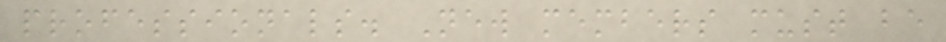professionals. New members must be
